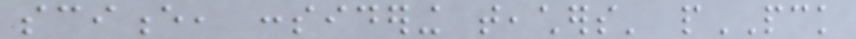science, considering teachers' pPCK
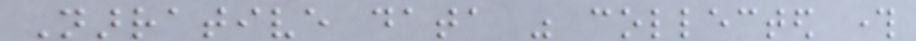Narrative data was collected through
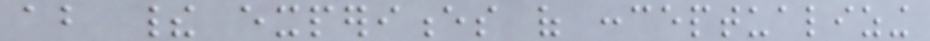about their experiences of conceptualizing
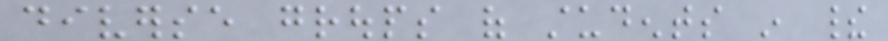diverse groups of students in their
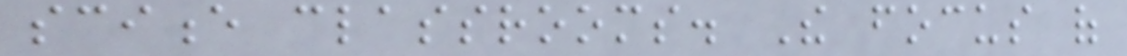science classrooms. The focus of
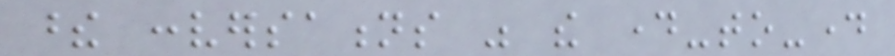these conversations was the day-to-day
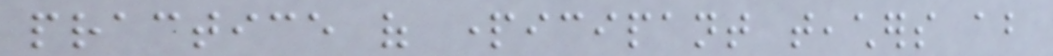practice of participant teachers about
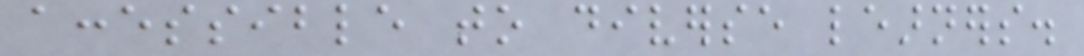accessible to diverse learners.
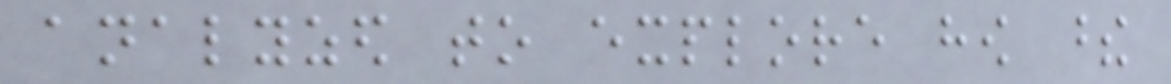analyzed to explore how these
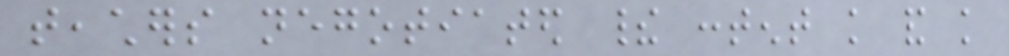teachers negotiated their content knowledge and knowledge
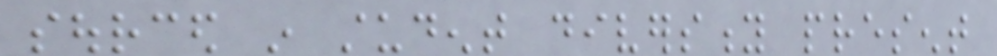sourced in student diversity present
